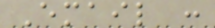Email :
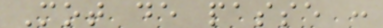Mot de passe :
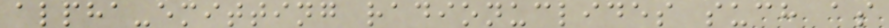alpha-emitting radionuclides such as
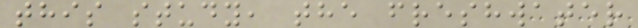this study, the freshwater
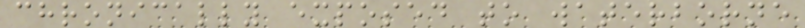chronically exposed to waterborne
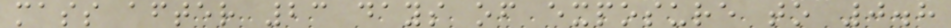mass after 23 days of exposure to 0.8
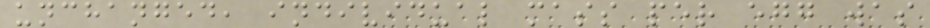unchanged, individual mass per egg was
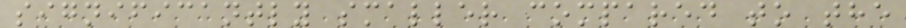significantly smaller compared to the
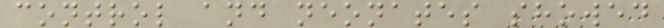control and neonates showed
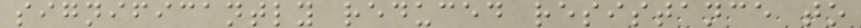significantly reduced resistance to
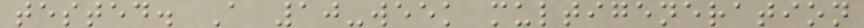tested. A 10-week multigeneration
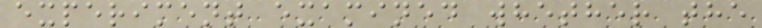experiment examined whether the
